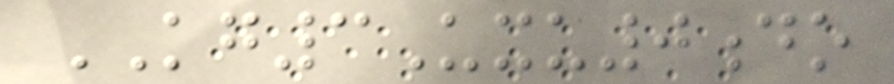KG3Uxu0do
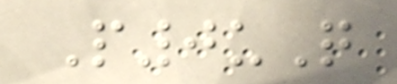P0uQ
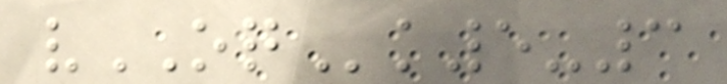vOQk5-3
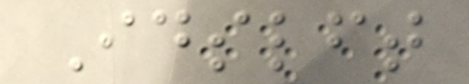Idslft
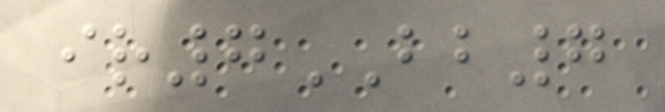ir7BB7
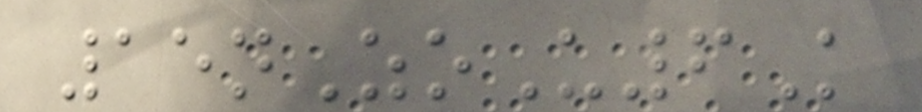15nZoU6K
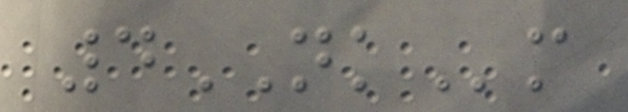4NKm
